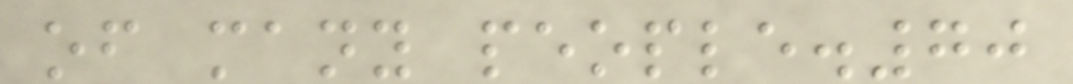of many people.70
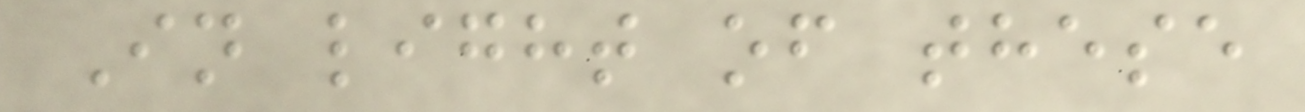In light of these
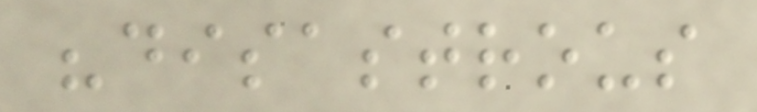"disastrous
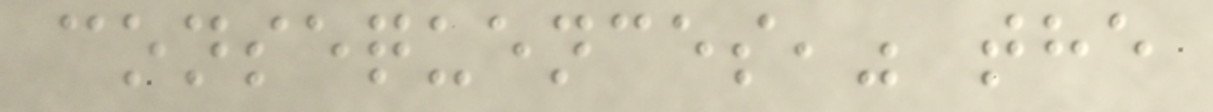consequences," the
